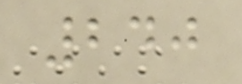240
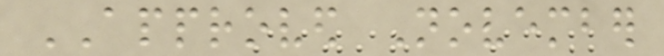APPROVED November
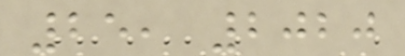25, 2020
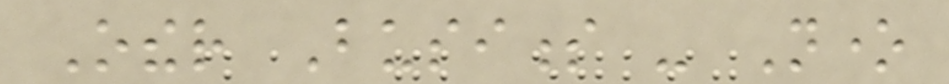Other Business - None
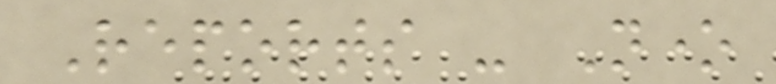Reports - None
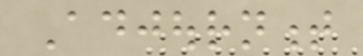Adjournment
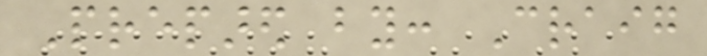Prepared by: Craig
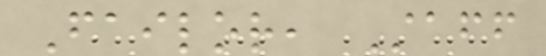Failor, Staff
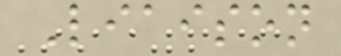Liaison
